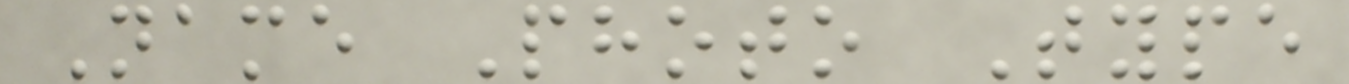Name Photo Type
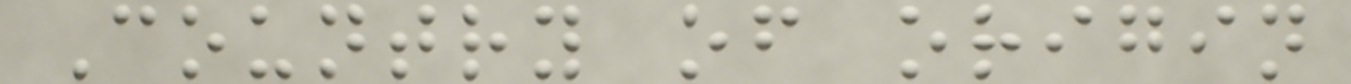Country of origin
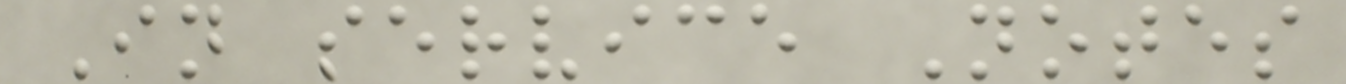In service Notes
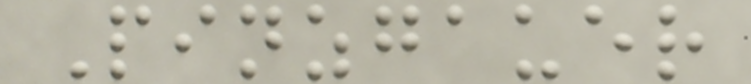Pinzgauer
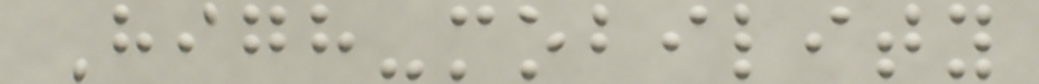High-mobility
